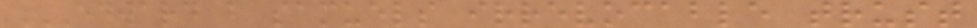EDWARD B SAMUELS IRREVOCABLE TRUST
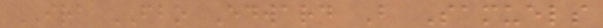IRA FBO Edward B Samuels
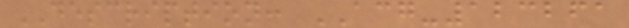DESCRIPTION: ACG-123261
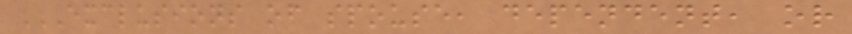EXCLUSIONS OF SPOUSE, DEPENDENT, OR
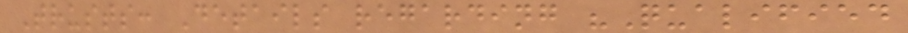Trusts: Details regarding "Qualified
